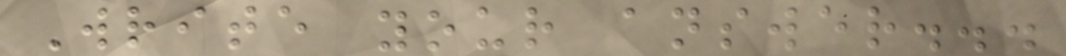Write your answer...
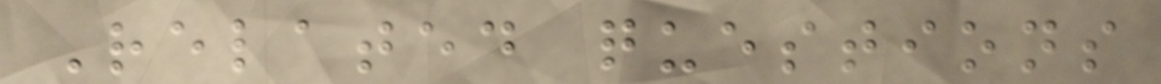Related questions
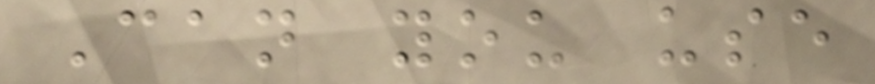Can you use
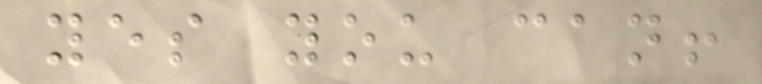yes you can!
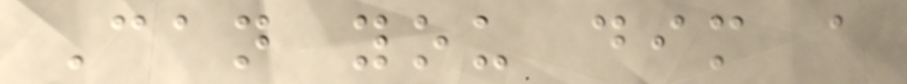Can you dim a
